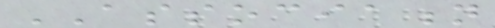ASSOCIATION
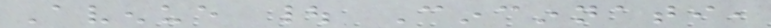Avenue | Cincinnati,
